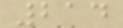214
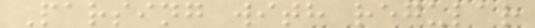Parsing with regular
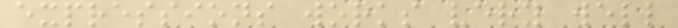expressions works very well
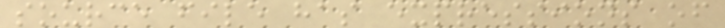source file has expressions of
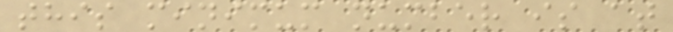this minimum number is at
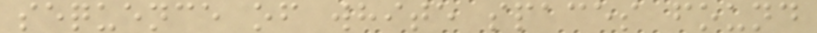sequence of white spaces found
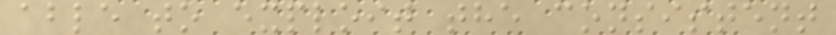able to exploit the consistent
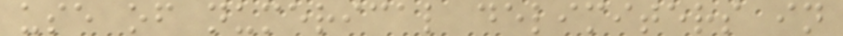use of numerical delimiters in
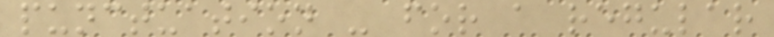punctuation - for a regular
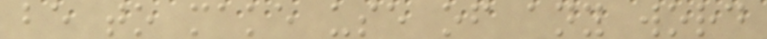be to make use of any word
